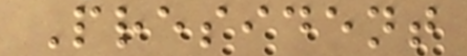President
